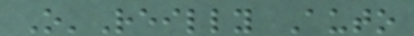O'Reilly Auto
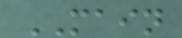MAIN
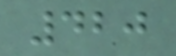420
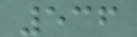536
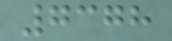7378
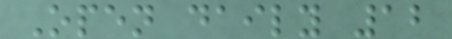Open daily 12
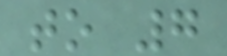to 7
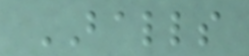BALLS
